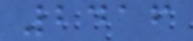2416
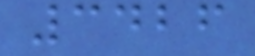3426
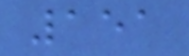151
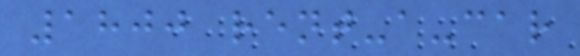1800 rent-a-car
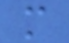m
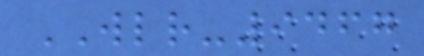WLR-9467
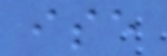ise
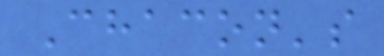Chacon's
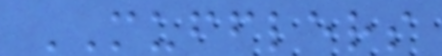MUFFLERS
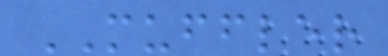MUFFLER
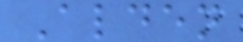Alden
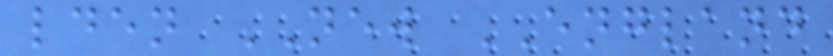lden NEW ENGLAND
